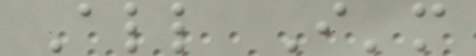All I'm
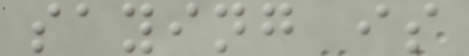saying is
